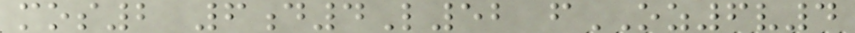mos2 6d4L52 fOZ6v4
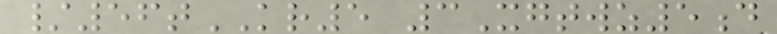/56tKR5 3Xgtwz5d
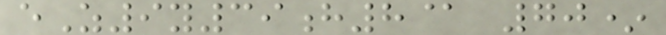eZ9y39h8@ 70*
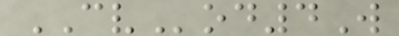CVod4W
